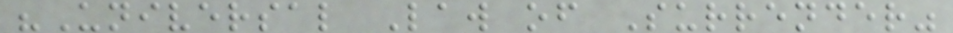"Universal Law of Surrender"
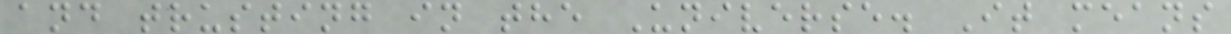and trusting in the Universe. It means
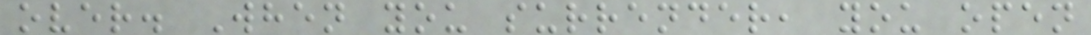over. When you surrender, you open
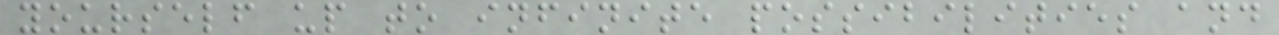yourself up to infinite possibilities and
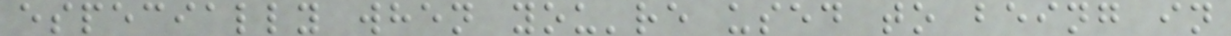especially when you're used to being in
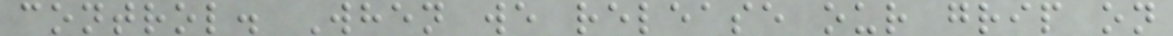control. When we release our grip on
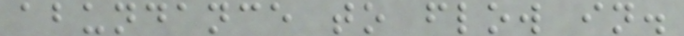abundance to flow in.
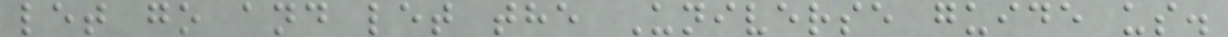let go and let the Universe guide us.
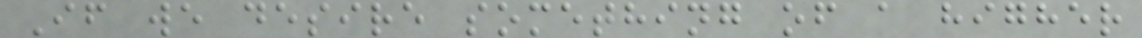If we desire something of a higher
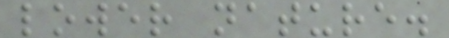lower nature.
